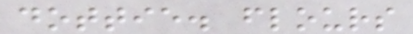dottie. flours
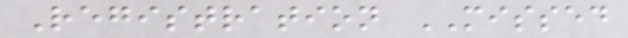Registration MISSED
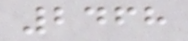2468
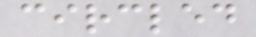circled
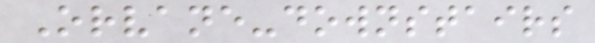Orvane-downstairs
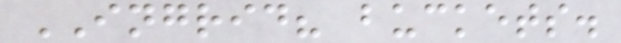INGRID? buckets.
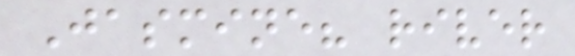Jasmine? river
